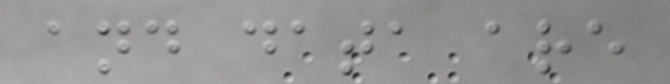and data are
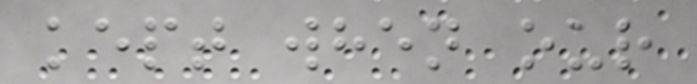kept when our
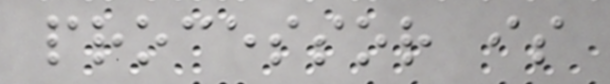processor is
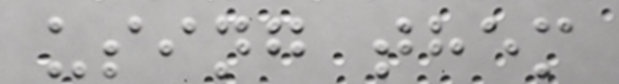using them
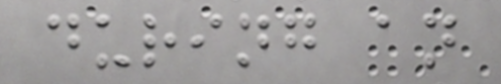during an
